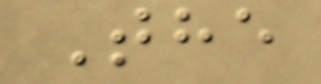The
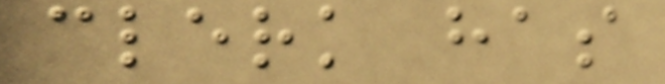clerk has
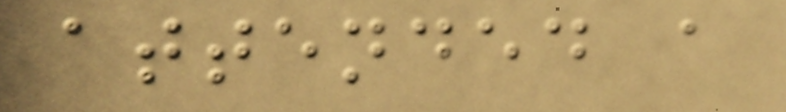attended a
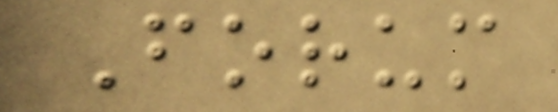Forum
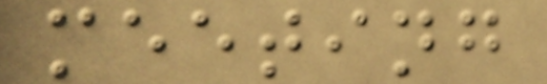meeting
